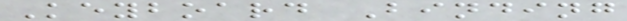Keyboard Binding
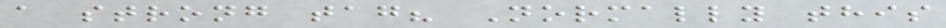a strong tag? Normally this
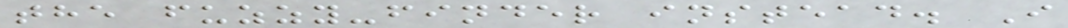the fuzzy-finder instead. I
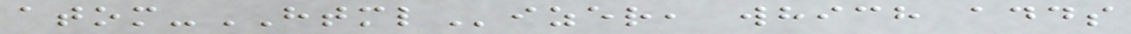atom-HTMLizer, which adds
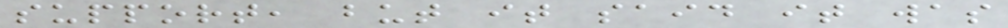support, but it said it was
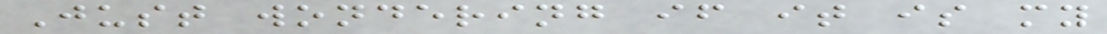Just wondering if it is my
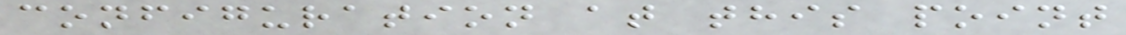configuration at this point
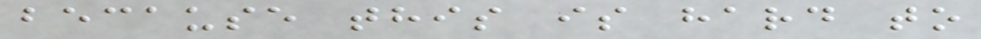because this is hard to
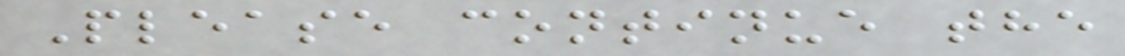Please continue the
